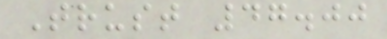Trust 47.00
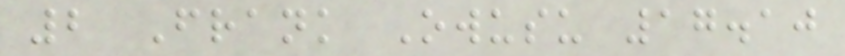2 Frank Owusu 17.10
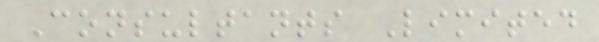Consultants Limited
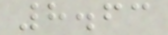8.63
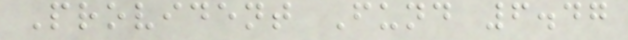Provident Fund 6.47
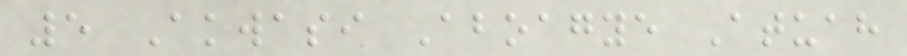5 Akwasi Aboagye Atuah
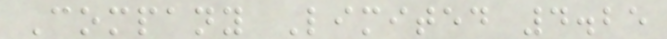Company Limited 4.25
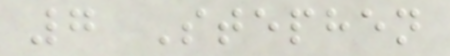7 Stephen
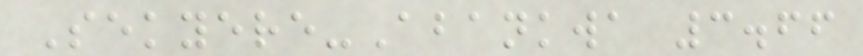Sekyere-Abankwa 3.66
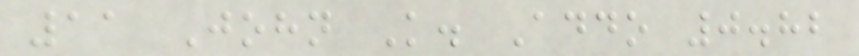11 John K. Addo 0.82
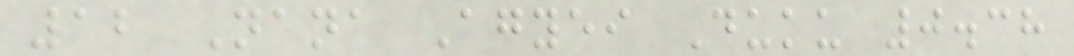12 Nana Agyei Duku 0.38
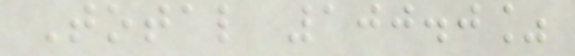Total 100.0%
